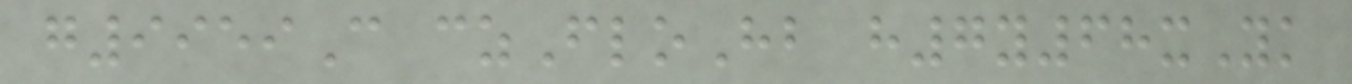g9959C czFloHb h7y68xYk
